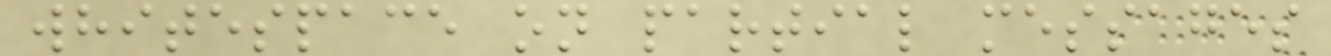whitespace on partial messages
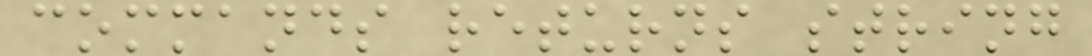commands returns string
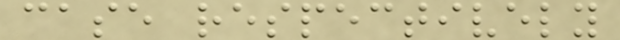case respectively
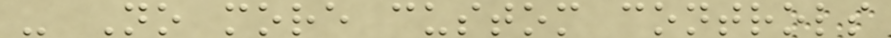- No more custom controls
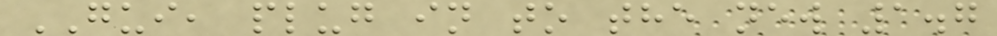GUI, plug in to the new 1.7
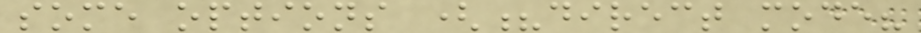some options (?direct mode?
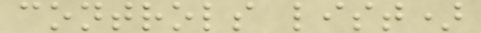controls list)
